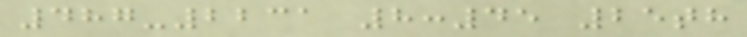487-2231 8:45 25th
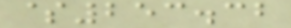$253.32
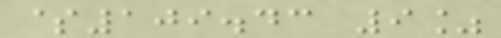$109.43 9%
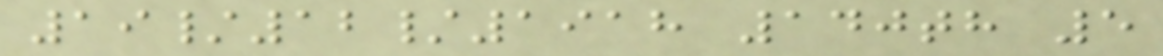19/12/1918 140th 5
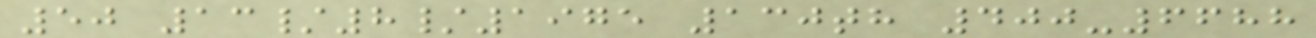50 13/8/1975 130th 400-6688
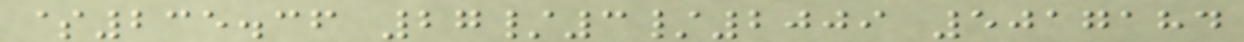$235.36 27/3/2009 5017184
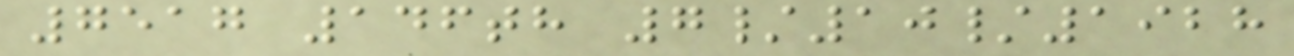7517 146th 7/10/1928
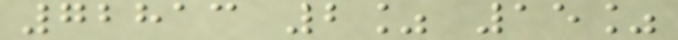72813 2% 15%
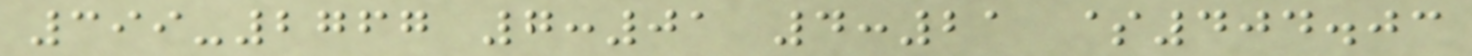399-2767 7:01 4:21 $404.03
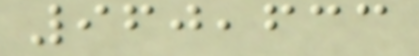960,633
